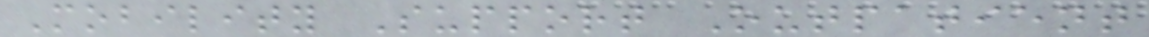Mobility Support Outpatient
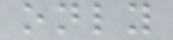only
